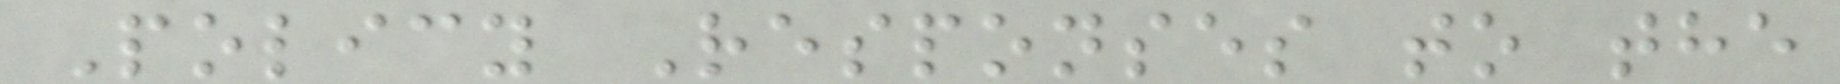Policy Responses to the
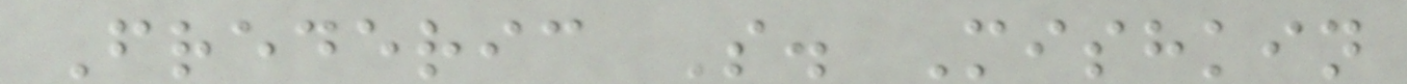Frederic S. Mishkin
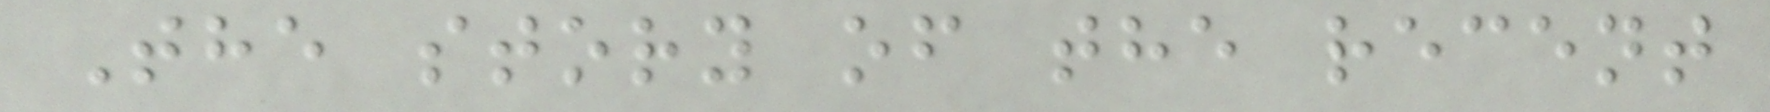The story of the recent
